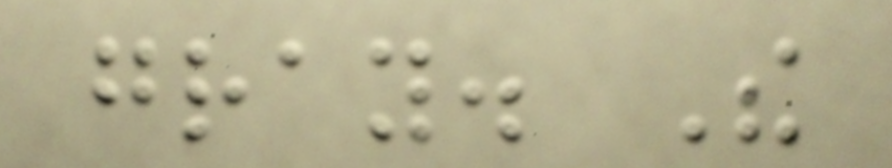gray. The
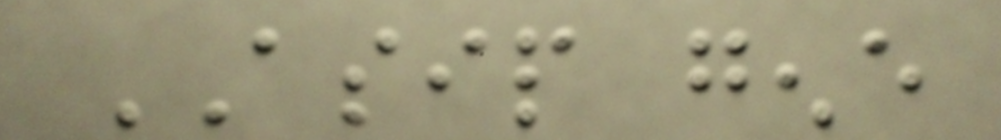ASIP gene
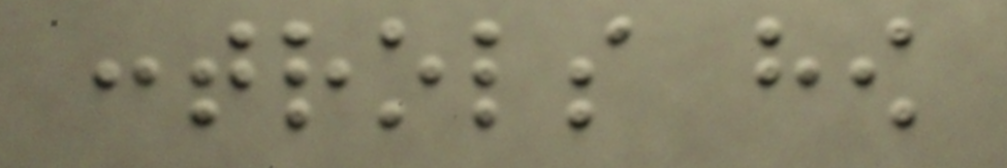controls how
